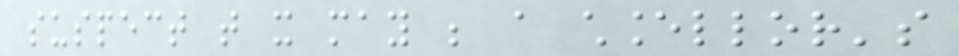suspect that it may be a chancellor's
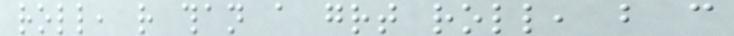roll, rather than a great roll, but can
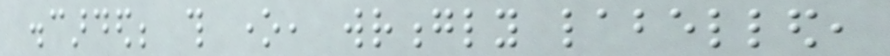discarded; this one, wrongly labelled,
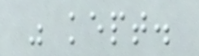was kept.
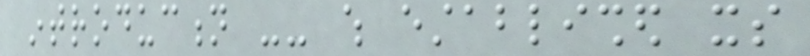introduction -- which established its
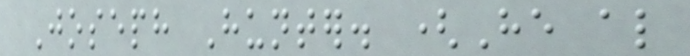Joseph Hunter. (He also
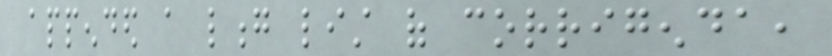appended a long list of corrigenda,
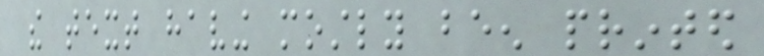the text having mostly been printed
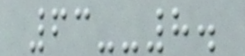63--8.
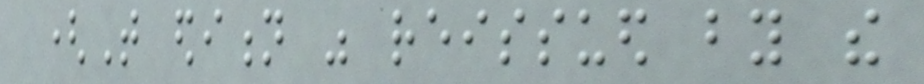(That edition was reissued by the
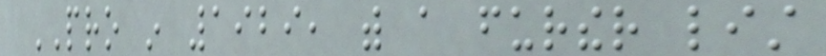PRO in 1929, with a further list
